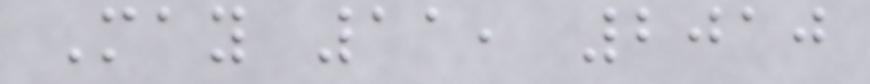May 11, 2010
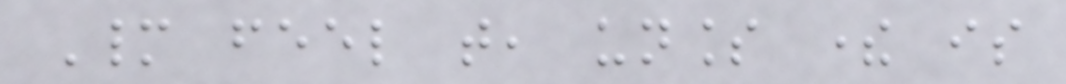Many feel that, unless there is
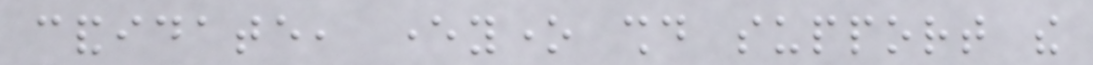candidate, everyone should support the
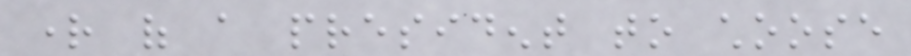right of a president to choose
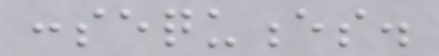consequences.
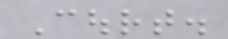Court.
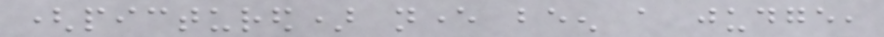(pictured) never been a judge,
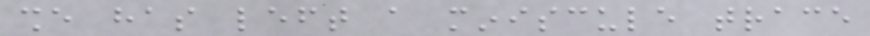she has left a miniscule trace
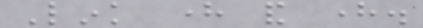Link here and here.
